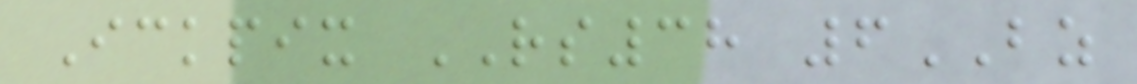Ickpix RS38 6BZ
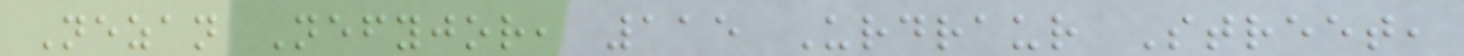Nezan Nefyjor, 115 Urdraur Street,
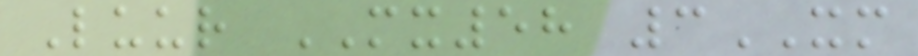Luur MX58 3XM
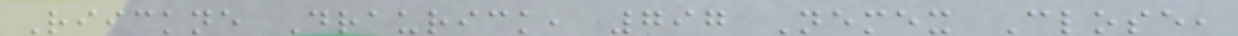Riickne Draurick, 797 Nemex Close,
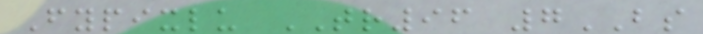Fypixlu TR96 7BS
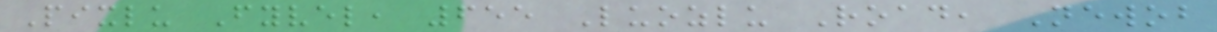Pixlu Fyvel, 655 Luozlu Road, Newob
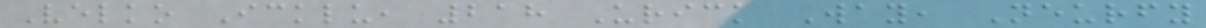Velko Icklu, 218 Urick Way, Neurfy
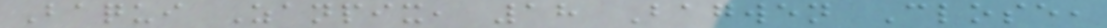Baqui Zanpix, 18 Bagwen Close,
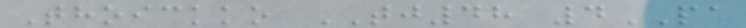Thoickko TJ48 4PA
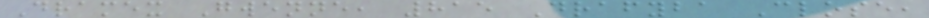Dramex Gwenne, 815 Drafyba Close,
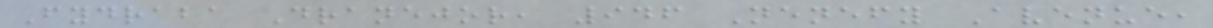Fydraba Dranejor, 946 Nenefy Avenue,
